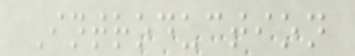Introduction
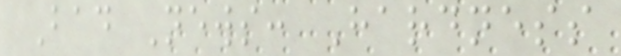Bad News: Hardness
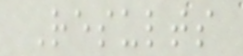Results
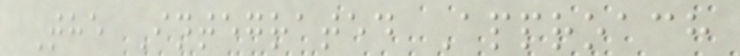The Integrated Approach
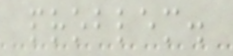problem.
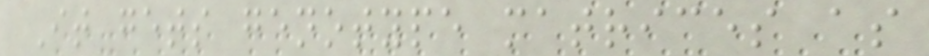It gets genotype matrices as
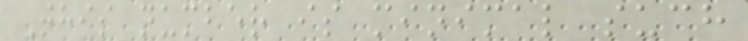This number is minimal such
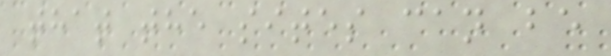that the sites can be
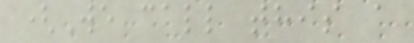(We call this a
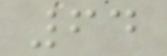64
